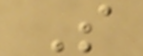S
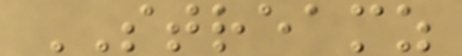STREAMZ
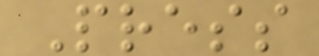Press
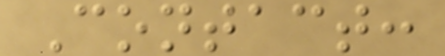Contact:
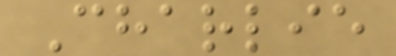Charlie
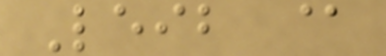Leib @
